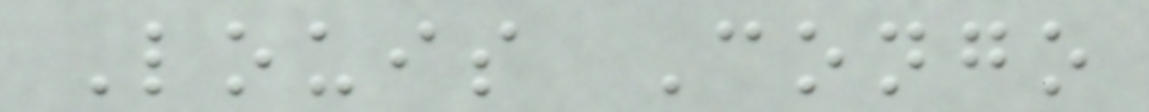Louis Congo
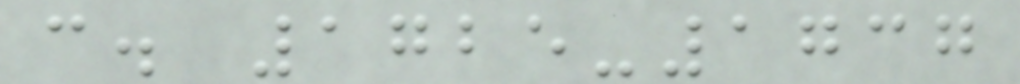c. 1725-1737
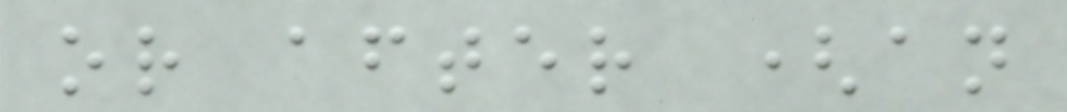or after (an
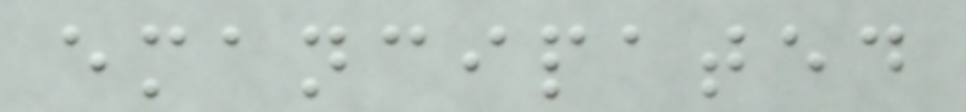emancipated
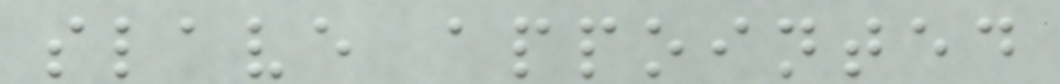slave appointed
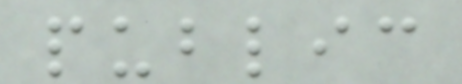public
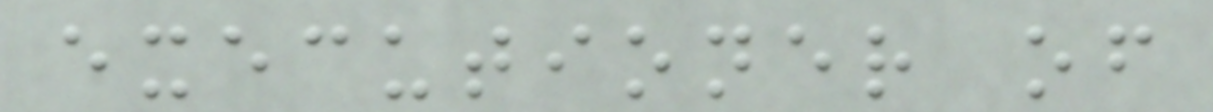executioner of
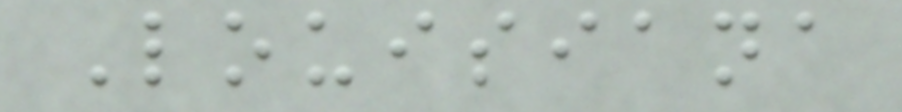Louisiana
